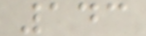143
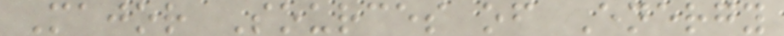Major Sources of Energy
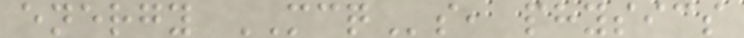energy MCQs, physics
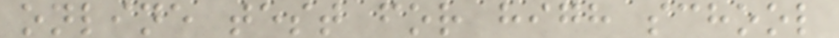online test for high school
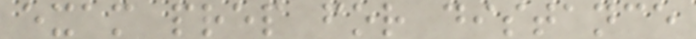exam prep for distance
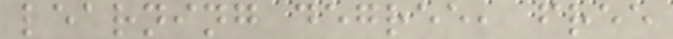learning degree, free
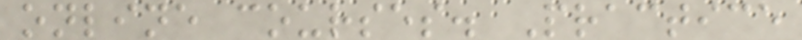online courses. Practice
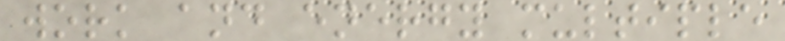work and energy multiple
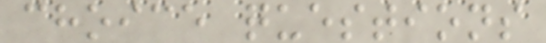choice questions
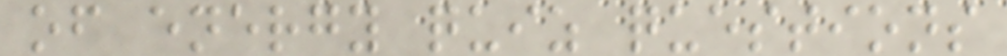of energy quiz questions
